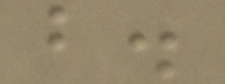b.
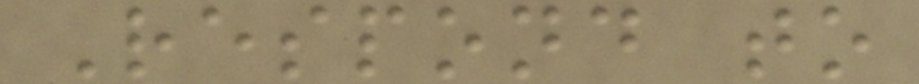Respond to
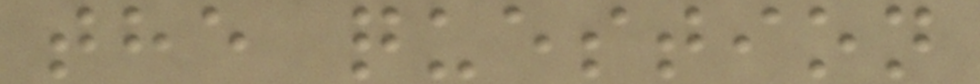the question
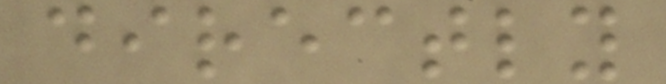directly
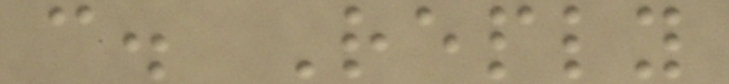c. Reply
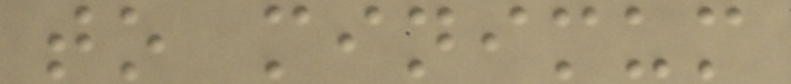to minimum
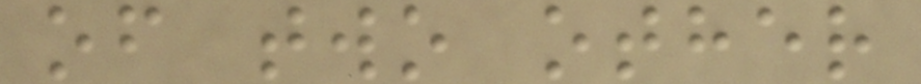of two other
